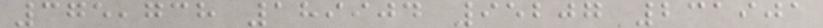375,738 189904 95207 231901
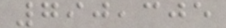790,305
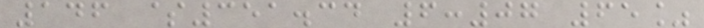146 $351.34 6:07 65%
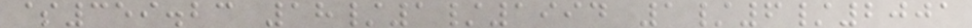$359.23 18/1/1994 1/6/2001
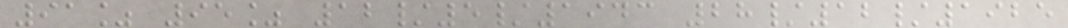91% 95% 12/5/1943 28/12/1925
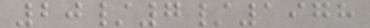20/7/1978
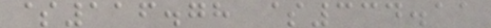$116.78 $334.11
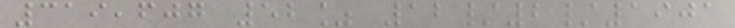319,607 52% 12/2/1901
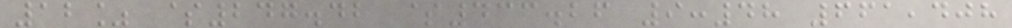12% $247.42 $433.26 9:48 661,408
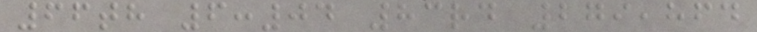66th 6:04 83rd 279,864
